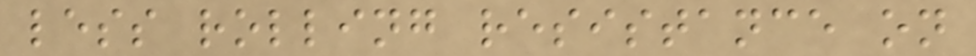less rolling resistance on
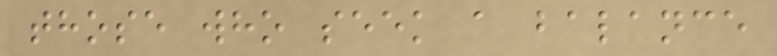those who seek a balance
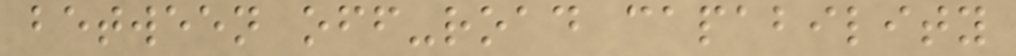between off-road capability
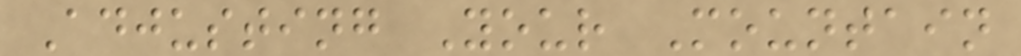Adjusting Your Mountain
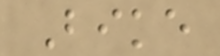Bike
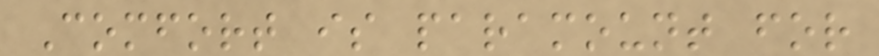Comfort is paramount for
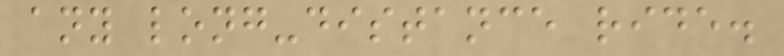any long-distance ride.
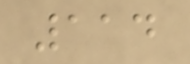114
